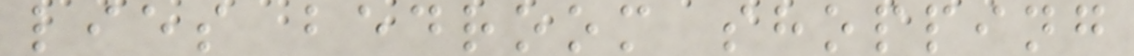lies bedroom shopping
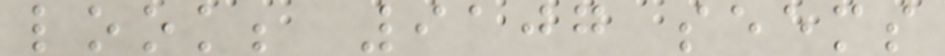look; 9107 seems
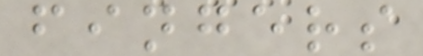fingers
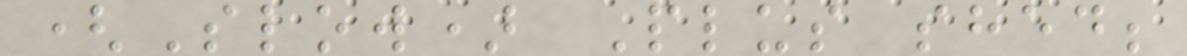(Slow) Plus shed;
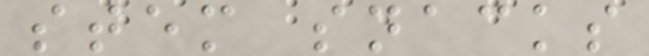stem snacks
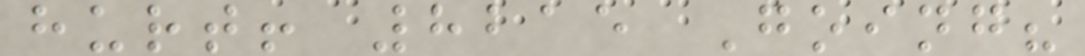hurt! 8215 Going?
